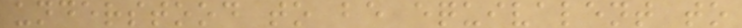understood to be equivalent to
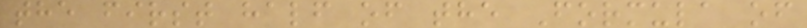the first half of the Formula of
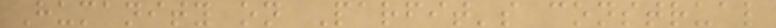Humanity on Parfit's construal
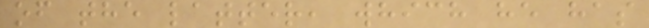of the latter, which he has
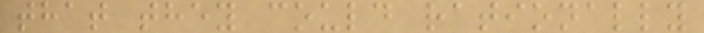that they could rationally
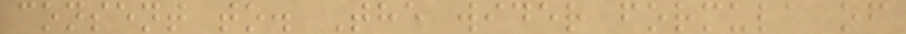consent to. The wider formula of
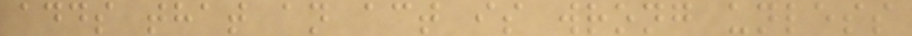adds that an act is wrong unless
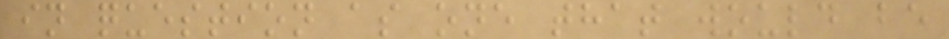in question as one that would be
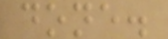done.
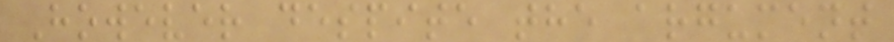However despite the argument
